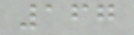167
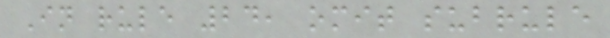In rule 24, omit subrule
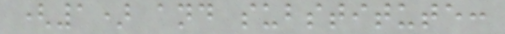(1) and substitute:
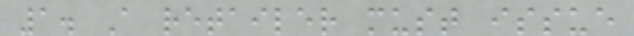1. A retailer must issue
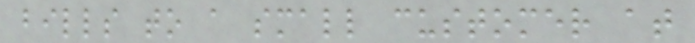bills to a small customer at
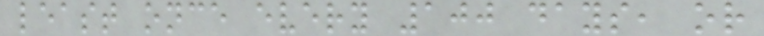least once every 100 days, or
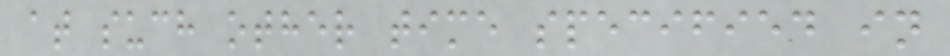at such other time specified in
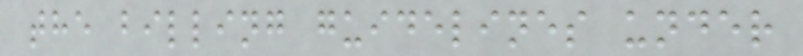the billing guidelines under
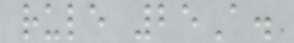rule 25A.
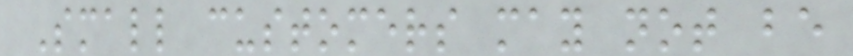Small customers may not be
